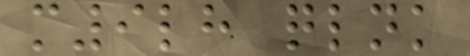m9lh qlnk
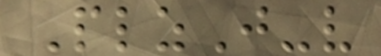PlzJ-v
